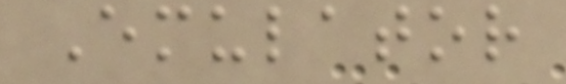Emulator
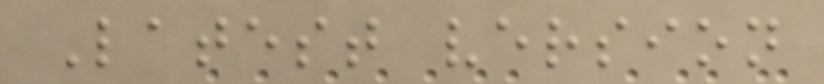Latest version
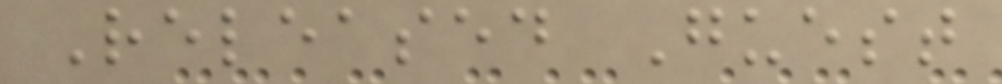Released Guest
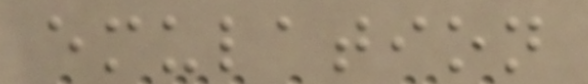emulation
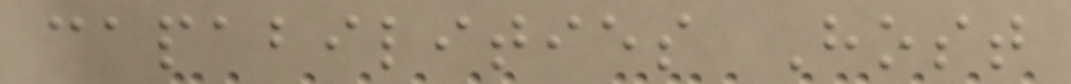capabilities Host
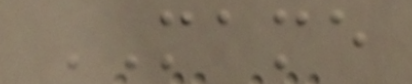MAME
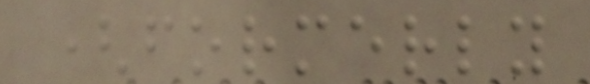(formerly
